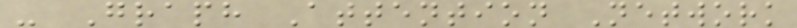- Graph Attention Network
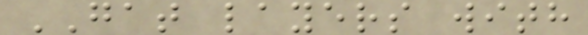GAT layers with
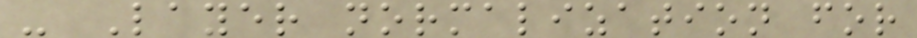- Layer normalization for
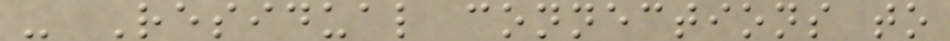- Residual connections to
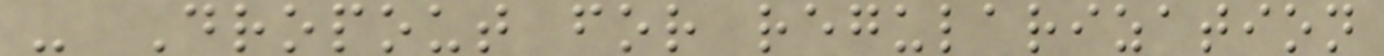- Dropout for regularization
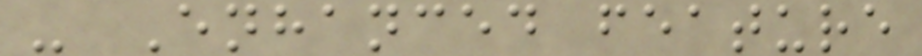- Enhanced feature
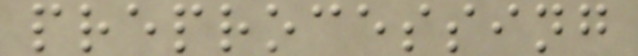preprocessing
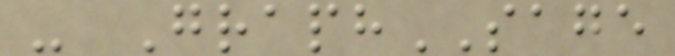- GraphSAGE
